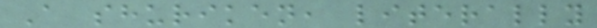A shuriken, literally
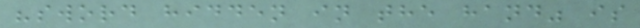"sword hidden in the hand" is
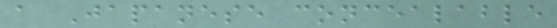a Japanese concealable
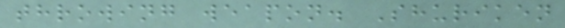throwing weapon. Shuriken
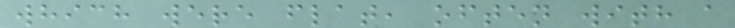which were flat, often with a
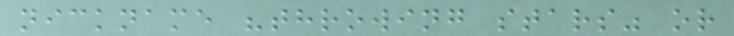nickname "throwing stars" or
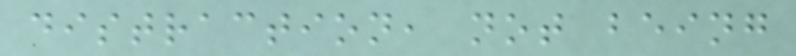distraction, not being
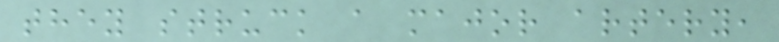they struck a major artery,
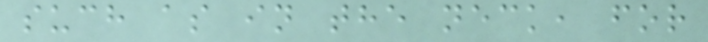such as in the neck, for
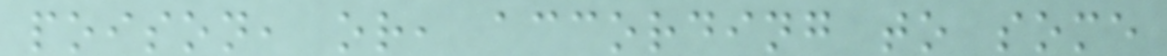poison, or, according to some
